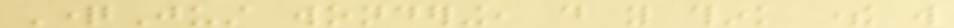QuestionJust wondering, do you think there will
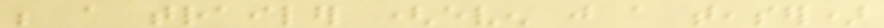be a trailer (even just a teaser)
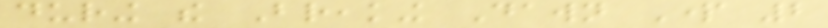during the Breaking Dawn Part 2
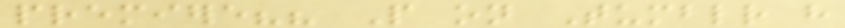premiere?? People on Tumblr have
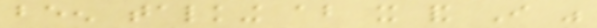been talking about it and I was
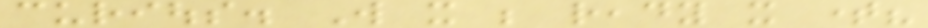curious. Will it be ready it time?
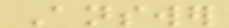Answer
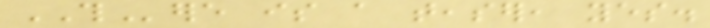THere is a teaser, yes.
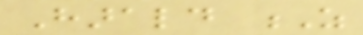Harald Z
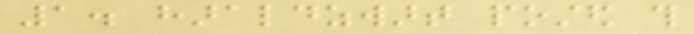1. haraldzwart posted this
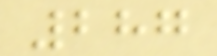287
